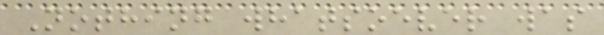Nothing whatsoever was
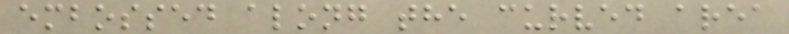embossed along the curved area
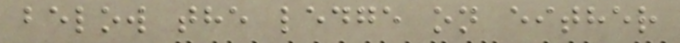below the ledge on either
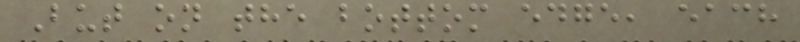But on the bottom edge, each
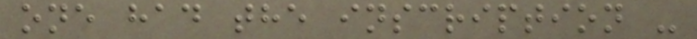one had the inscription -
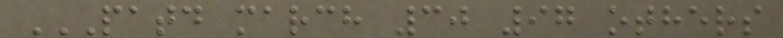PATD MARCH 30 97 OTHERS
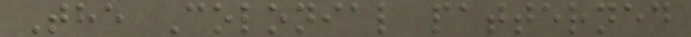The Colonial patterned
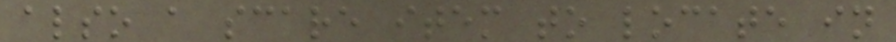also a scare item to locate in
